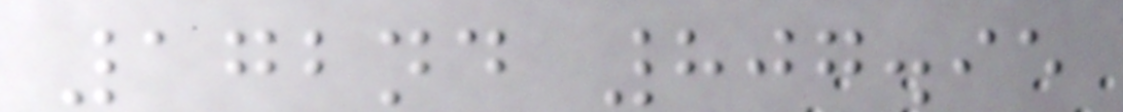172nd 807.95
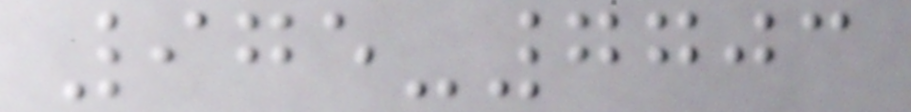975-7703
